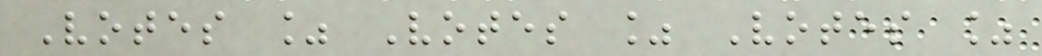Votes % Votes % Votes %
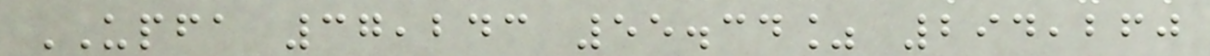UPFA 37,243 55.34% 294,260
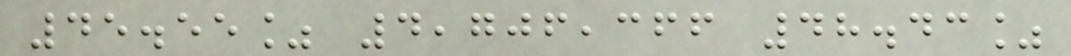45.55% 4,706,366 48.43%
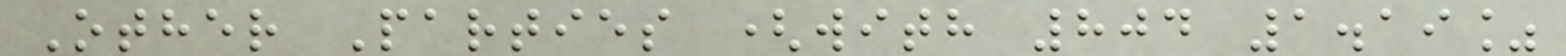Other Parties (with 804 1.19%
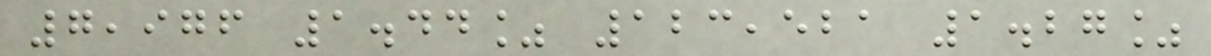7,976 1.44% 123,521 1.27%
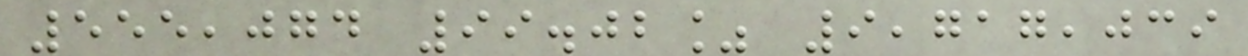555,074 99.02% 9,717,039
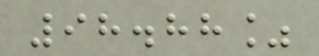98.88%
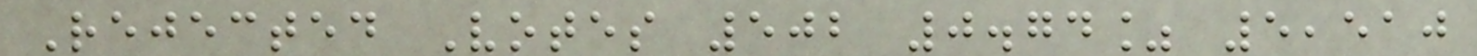Rejected Votes 502 0.74% 5,510
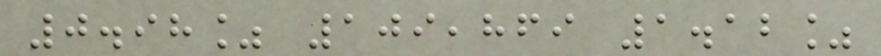0.98% 109,869 1.12%
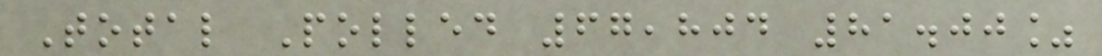Total Polled 67,804 81.00%
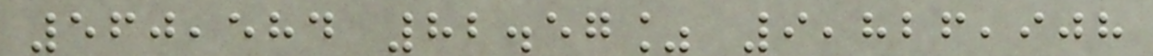560,584 82.57% 9,826,908
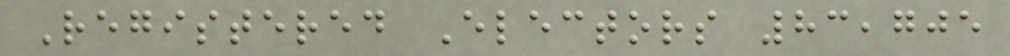Registered Electors 83,705
